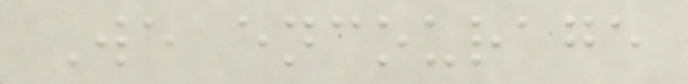We encourage
